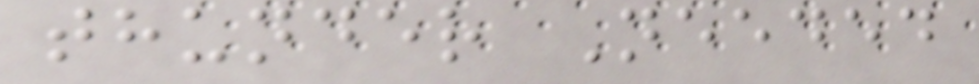thunder Needed
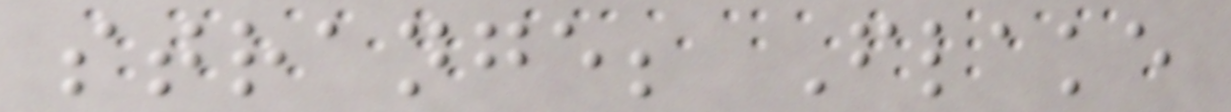strange; Flake
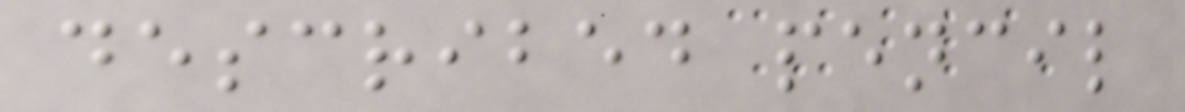described pencil
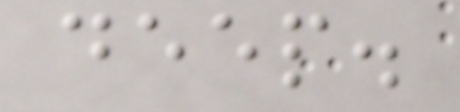deep.
